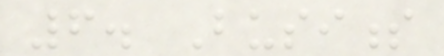6. Business
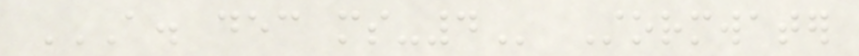A. DEC MS-4 Stormwater
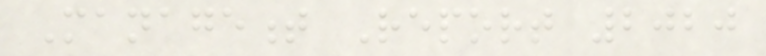Management Report 2020
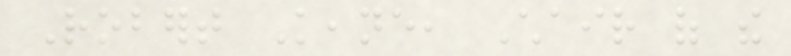Robert Keane, Chair of the
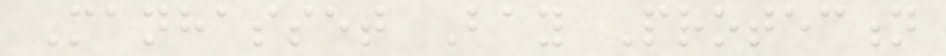Manhasset Bay Protection
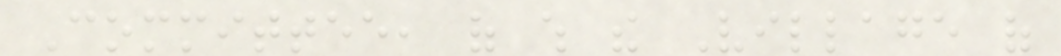Committee, of which the Village of
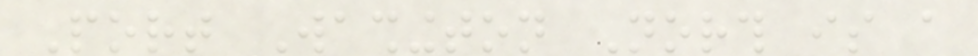Port Washington North is a
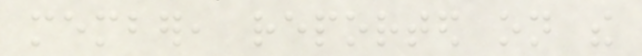member, reported on the
